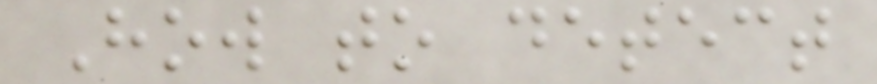How to detect
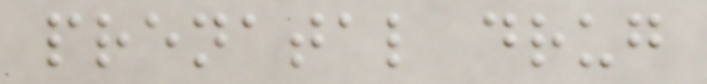prenatal drug
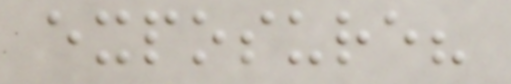exposure?
